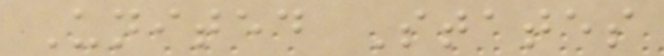United States
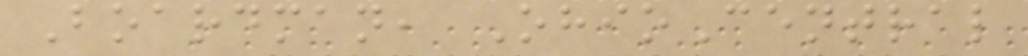Boardman, OhioCentral
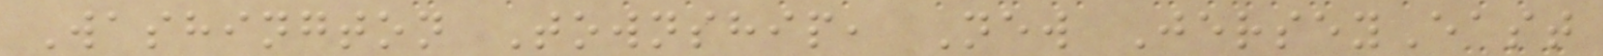Washington Township, New JerseyEast
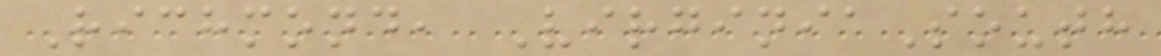Richmond, VirginiaSouth
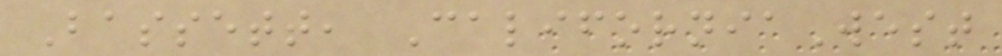Bassett, CaliforniaWest
